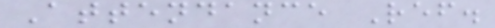Attendance Ref.
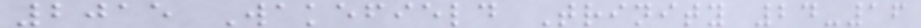2015 Wakefield Trinity 24-16
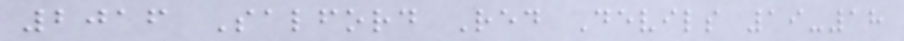2016 Salford Red Devils 19-18
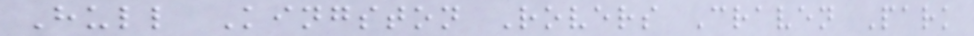Hull Kingston Rovers Craven Park
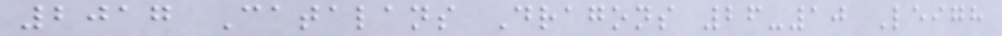2017 Catalans Dragons 26-10 Leigh
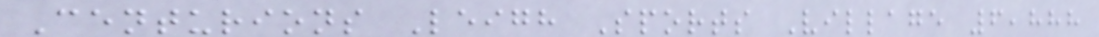Centurions Leigh Sports Village 6,888
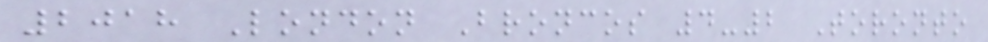2018 London Broncos 4-2 Toronto
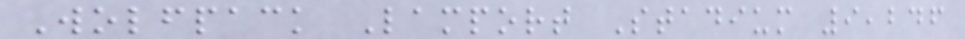Wolfpack Lamport Stadium 9,246
